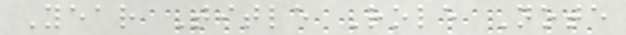Year Title Role Note
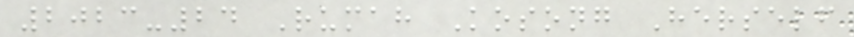2023-24 Rumah Kosong Herself
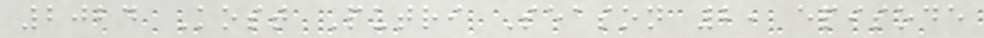2024 Kost Putri Season 2, episode
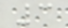3
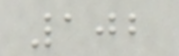102
